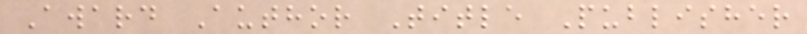Award Author Title Publisher
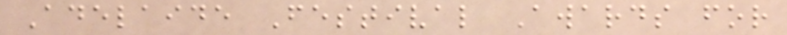Adelaide Festival Awards for
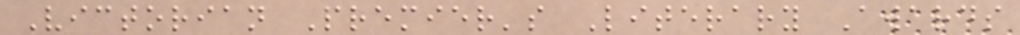Victorian Premier's Literary Awards
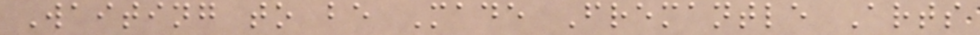Waiting to be Made Fremantle Arts
